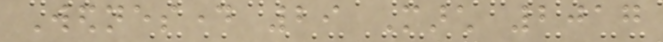Wednesday 29 March 2017
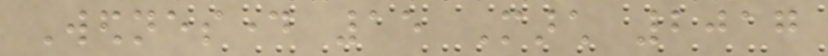Wednesday 15 March 2017
